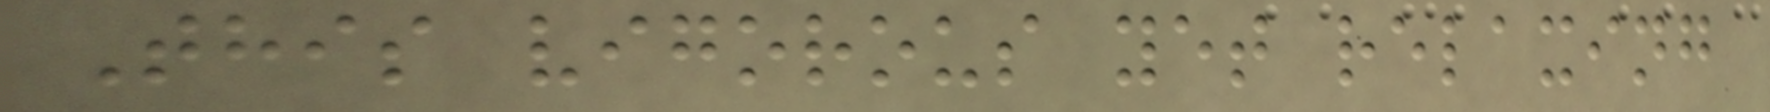This vigorous yet relaxing
